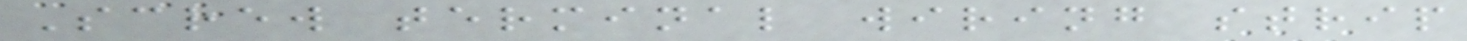Screw terminal wiring strip
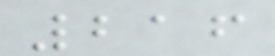216
